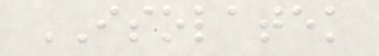ISOLATEK
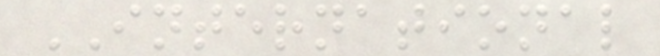INTERNATIONAL
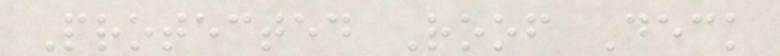Protected Roof Deck
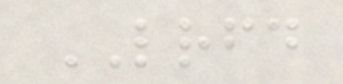LRFD
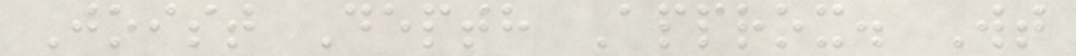Joist Depth Approx. Wt
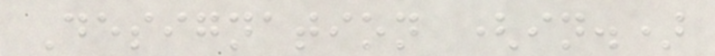Designation (in.)
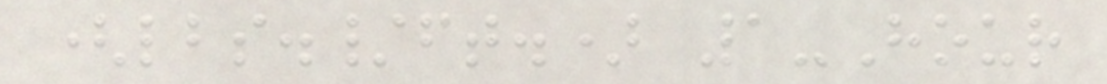(lbs./ft.) 1-Hour
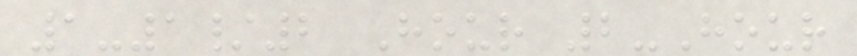1-1/2 Hour 2-Hour
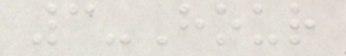3-Hour
